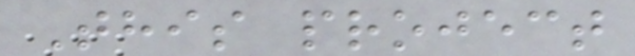This project
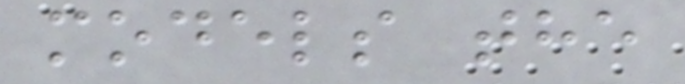models the
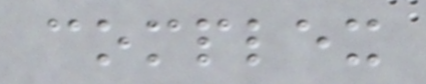complex
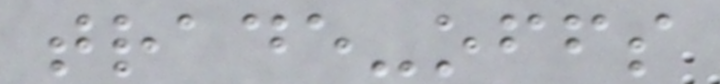trade-offs
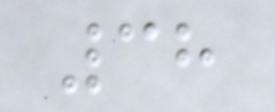38
